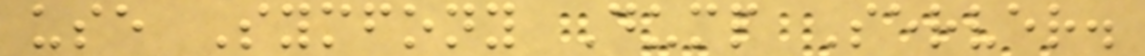use Symfony Dump Server.
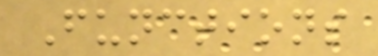Functions
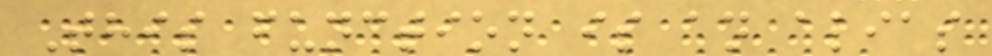This function is an alias
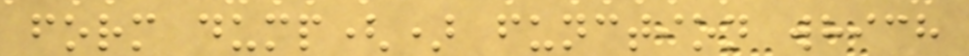form dump() function which
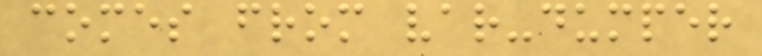comes from var-dumper
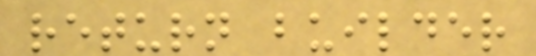return builder
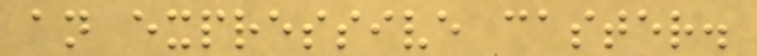an expressive caster.
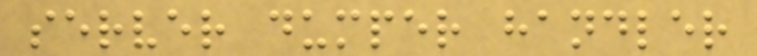server dumper handler
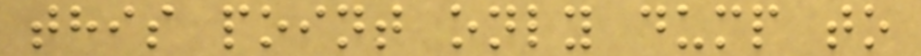this point only dump to
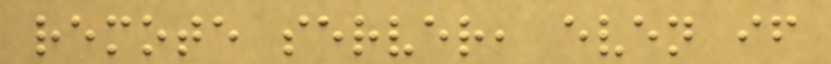remote server, even if
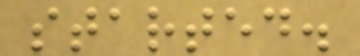started.
